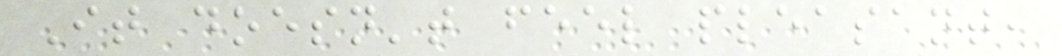It doesn't feel pleasant,
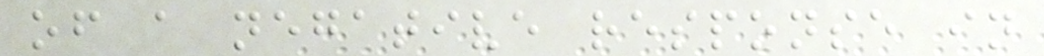of a negative response in
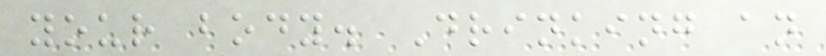your body. Drinking an
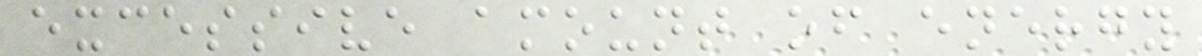excessive amount of energy
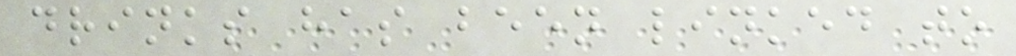drinks has been linked to
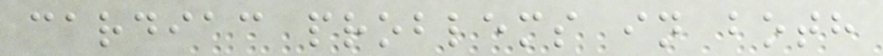cardiac problems in both
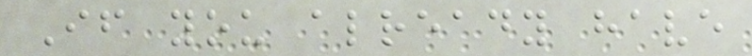If you already have
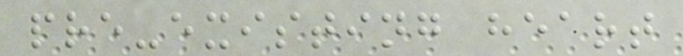pre-existing heart
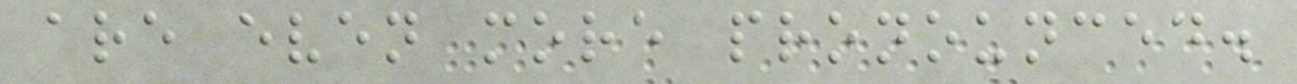are even more pronounced.
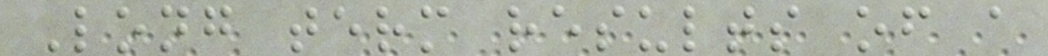Long term results of a
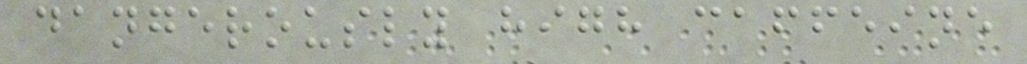dangerously high caffeine
